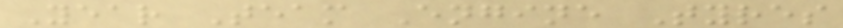Year Team Engine Tyres
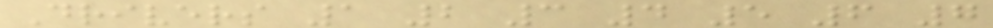Drivers 1 2 3 4 5 6 7
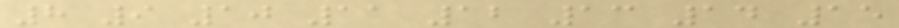8 9 10 11 12 13 14 15
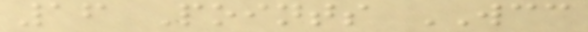16 Points WCC
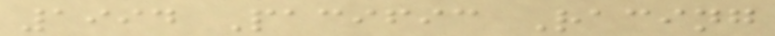1994 Pacific Racing
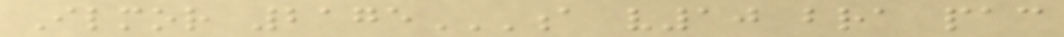Ilmor 2175A V10 BRA PAC
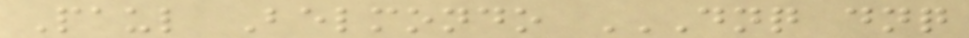Paul Belmondo DNQ DNQ
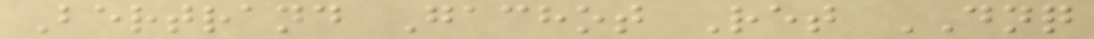Bertrand Gachot Ret DNQ
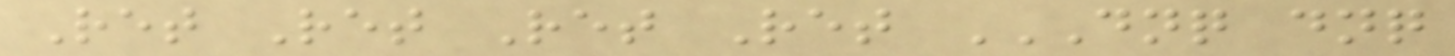Ret Ret Ret Ret DNQ DNQ
